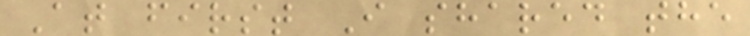At first I shared the
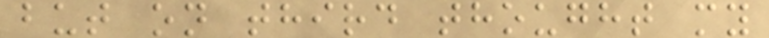but on third thought my
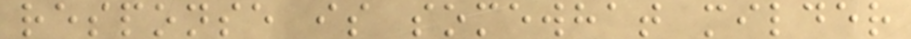response is somewhat milder
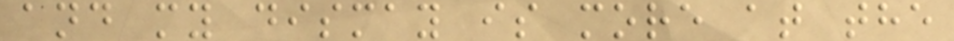and my dismay is more at the
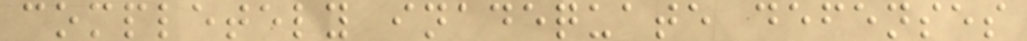completely inadequate defenses
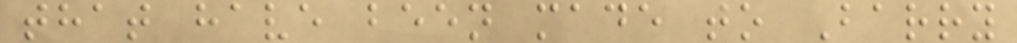that have been made to Barry
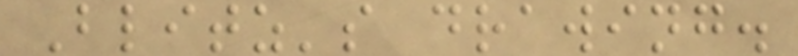Blitz's drawing.
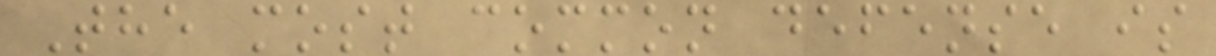The most common defense is
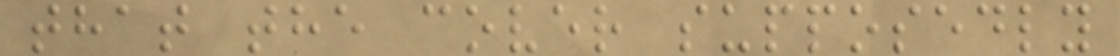that the cover supposedly
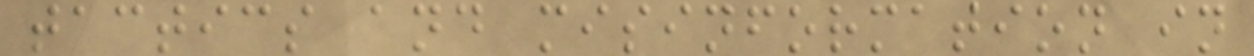tactics and misinformation in
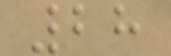28
